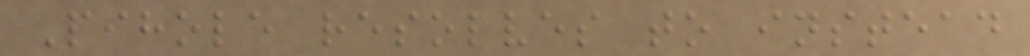Pihole resolves to instead
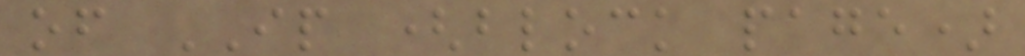of IP (block page)
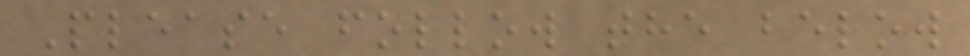Please follow the below
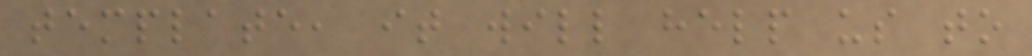template, it will help us to
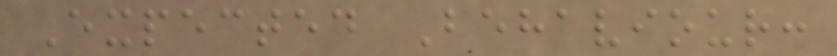Expected Behaviour:
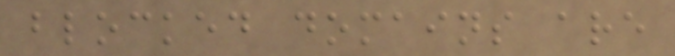blocked domains are
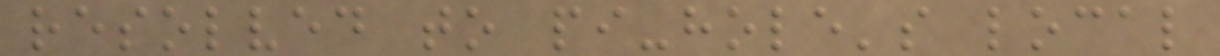resolved to pi-hole's local
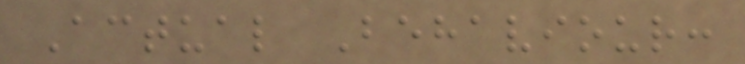Actual Behaviour:
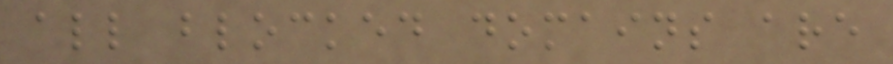all blocked domains are
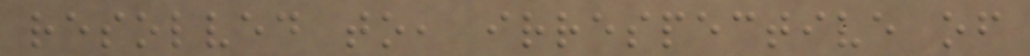resolved to, irrespective of
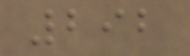292
